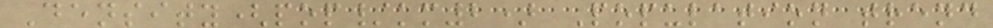Density(pop/km2) Population trend
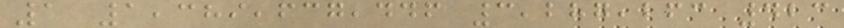1 1,389,637,446 3,287,263 423
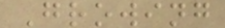Growing
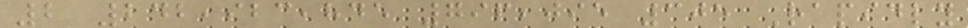2 242,923,845 796,095 305 Rapidly
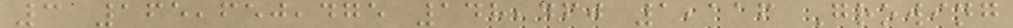3 165,650,475 148,460 1,116 Growing
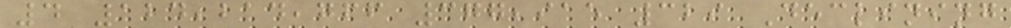4 124,214,766 377,915 329 Declining
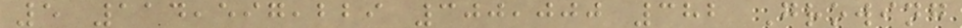5 114,597,229 300,000 382 Growing
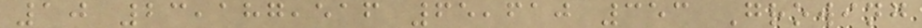10 23,187,516 65,610 353 Growing
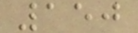150
